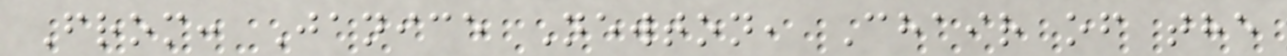From: Janice Newton, Chair of the
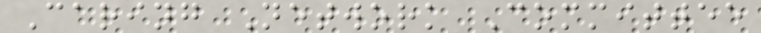Caring Network Committee
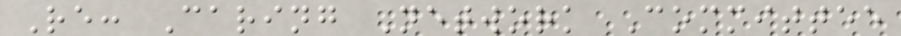Re: Caring Network Committee
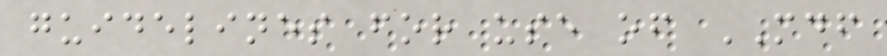guidelines for use of MDF
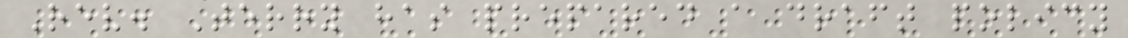Rev. Terry has prepared a draft policy
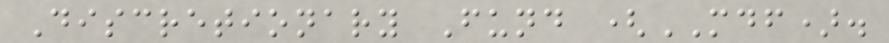Discretionary Fund (MDF).
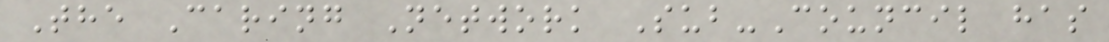The Caring Network Sub-Council has
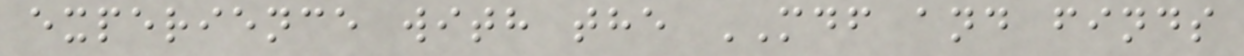experience with the MDF and finds
